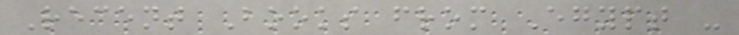Recent Books from Egypt -
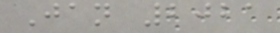Jan 2021
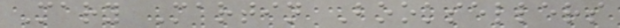Mary Martin Booksellers
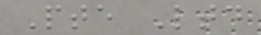Pte Ltd
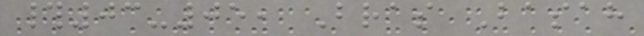#03-05, Bras Basah
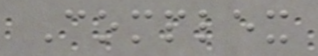Complex
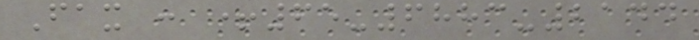Fax : +65-6883-2144
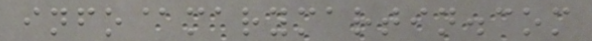info@marymartin.com
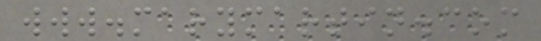www.marymartin.com
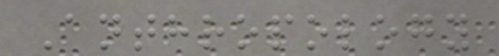Anthropology
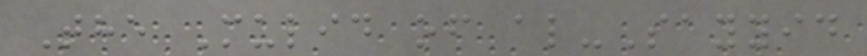The Mulid of al-Sayyid
